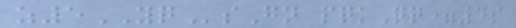z5YQsGn pqkQq=4s
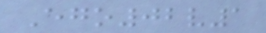Ego02v1
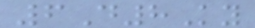6D8Ky
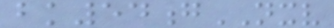bk54gNXV
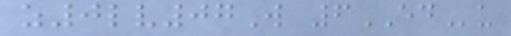z0lv07W 6EDu
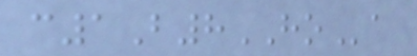c1B8HOa
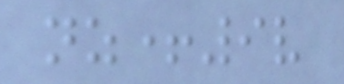nz+9v
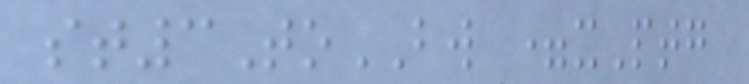st3ToBW =xPtg
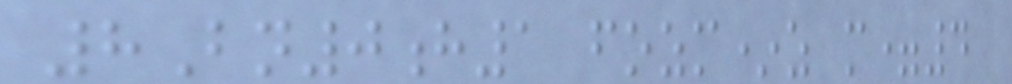8Bn0h1 fozm*z m=4
